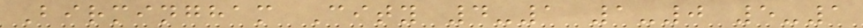Birmingham City 4-1 1-0 5-1
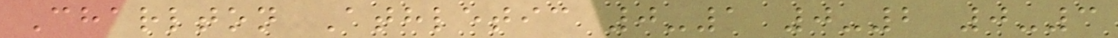Charlton Athletic 0-1 0-2 0-3
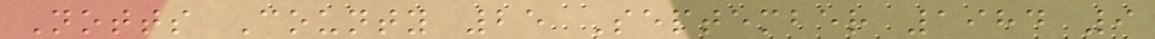Notts County 25 September 1984 9
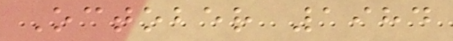October 1984
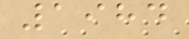1984
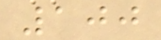100
